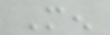Men
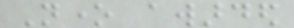None awarded
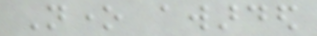None awarded
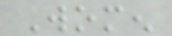Women
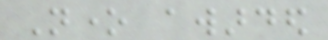None awarded
